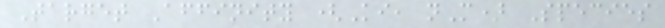Target Affinity (Ki, nM) Species
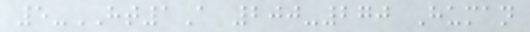5-HT1A 200-270 Human
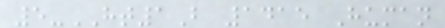5-HT1B 1415 Human
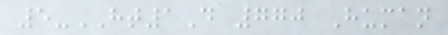5-HT1D 770 Human
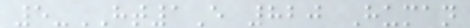5-HT1E 820 Human
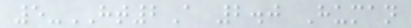5-HT2A 2.0 Human
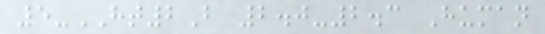5-HT2B 2.0-2.3 Human
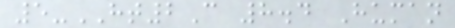5-HT2C 8.4 Human
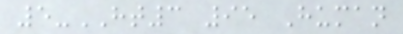5-HT3 95 Human
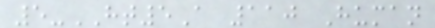5-HT5A 110 Human
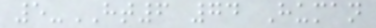5-HT6 74 Human
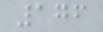176
